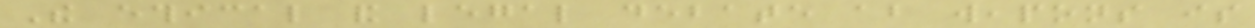The ethical and legal debate about weapons is
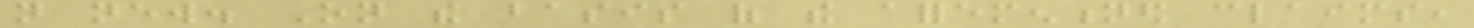not new. On the basis of the aforementioned claims,
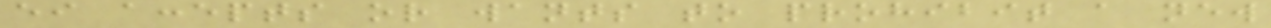either accepts or wants to prohibit a new
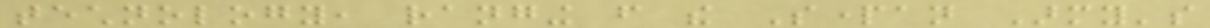technology, ranging from the Spartan Army's
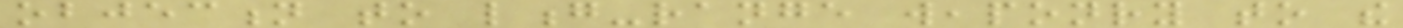objection to long-range weaponry to the
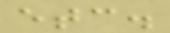etc.
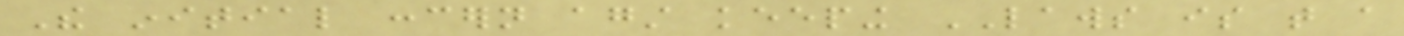The initial concern against keeping LAWS is that a
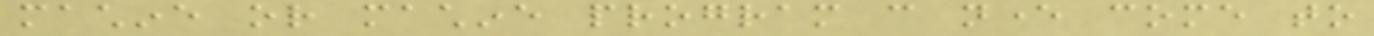machine or machine program can never come to
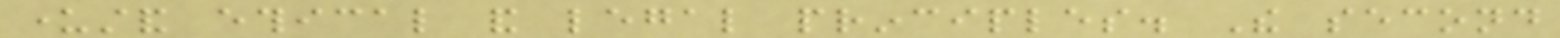understand ethical and legal principles. The second
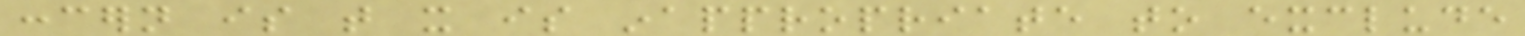concern is that it is inappropriate to exclude
